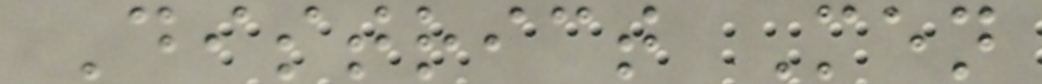District Men
